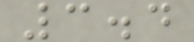3.4
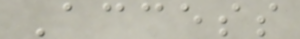Access
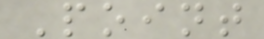Point
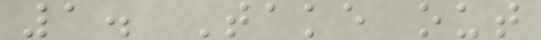1. Take out
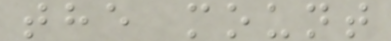the mount
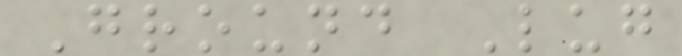Ground Lug
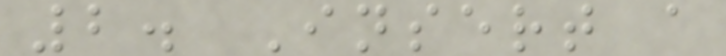2. Insert a
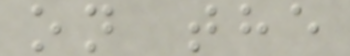on the
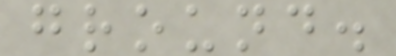ground.
